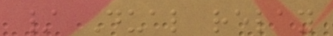/ Dual relay
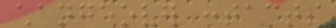changeover contacts
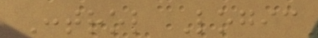Control Logic
